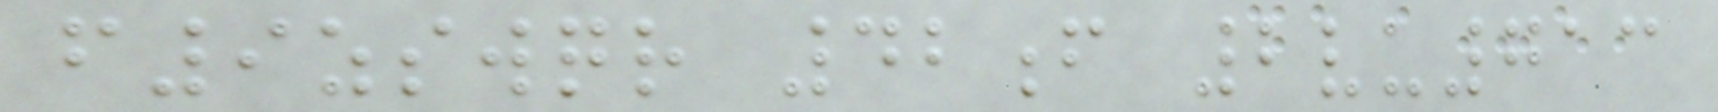f9zswqr 42f 2vu713
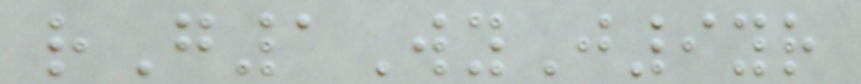rG1WyJ9yr
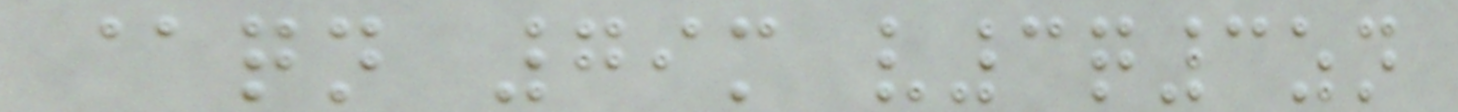@qn 79m v3q3zn
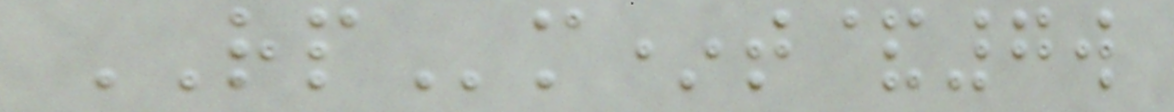RPm*t&7w
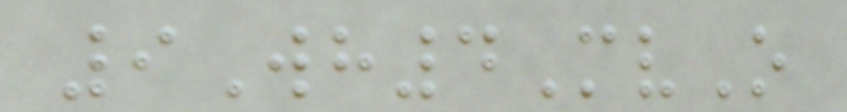9Wh4MvO
